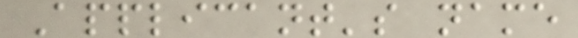Applicant's name
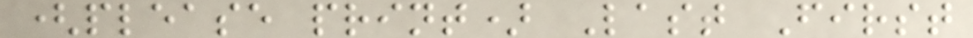(please print) Last First
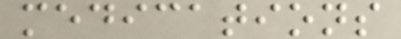medications
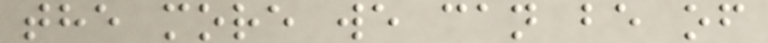the more we can be of
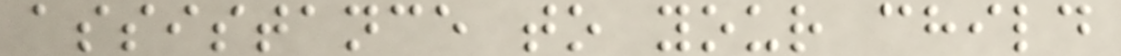assistance to your child
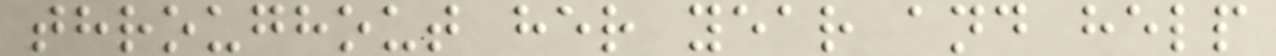throughout her year and help
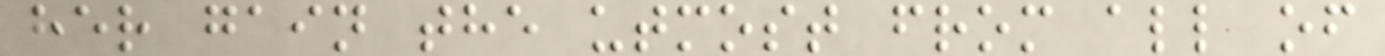her gain the utmost from all of
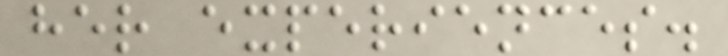her experiences.
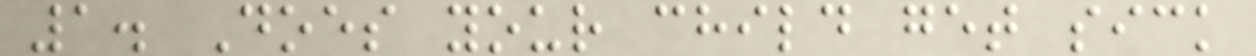1. Does your child get sick
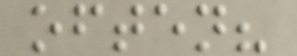often?
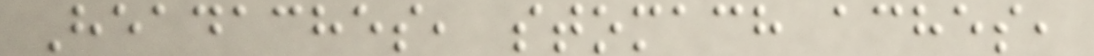Headaches, stomach aches,
